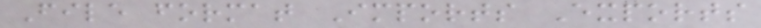File format Imports Exports
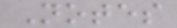Notes
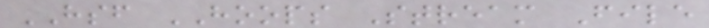HSF HOOPS Stream File
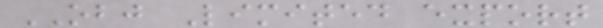OBJ Limited export
